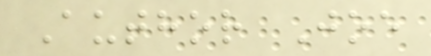Author Joe
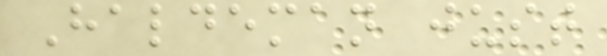Haldeman just
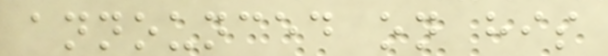announced on his
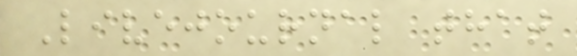Livejournal that
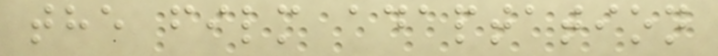the film adaptation
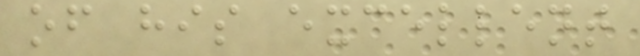of his excellent
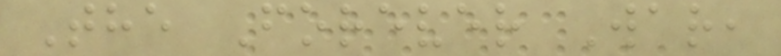The Forever War,
